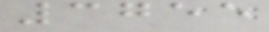3755
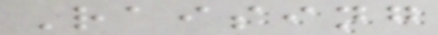Raising
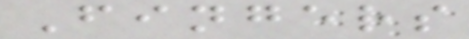Fingers
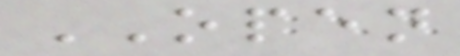OPEN
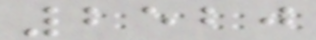2520
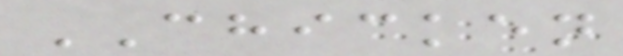CHICKEN
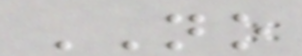NO
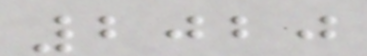2020
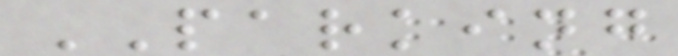PARKING
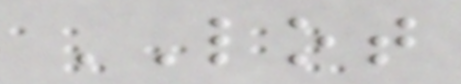LOT
